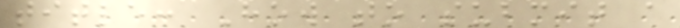title: How to submit a
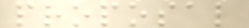proposal
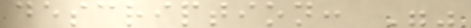description: ""
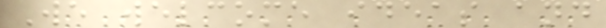We welcome ideas and
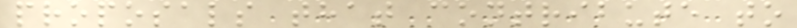proposals that contribute to
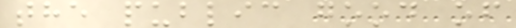the public good of
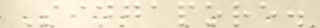Singapore.
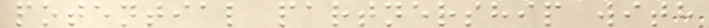potential partnership with
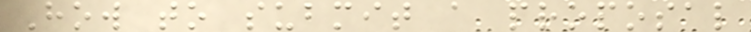How to submit a proposal
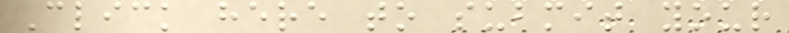Click here to submit your
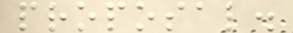proposal.
